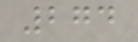274
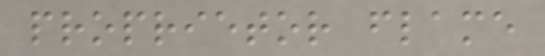proprietor flame
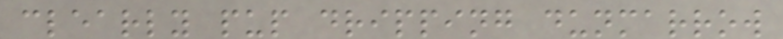clearly pup dripping dunmarrow
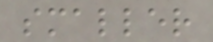smaller
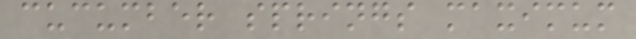cucumber springs maximum
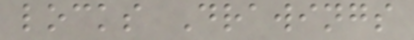locks Drawings
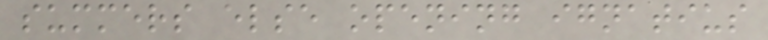summers else opening ignatius
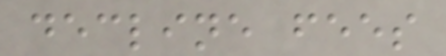decline fees
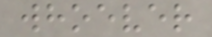whoever
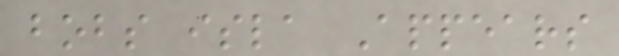bobs isla Appears
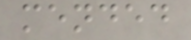mended
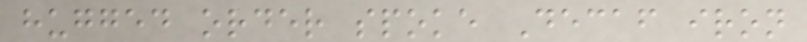hugged order spoke Decaf iron
